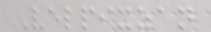Velpixzan
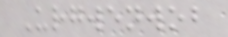Urgwenwob
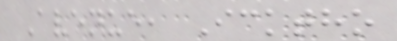Avenue, Icktho
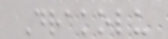Drakolu
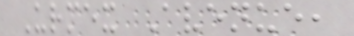Urmex Avenue,
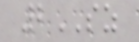2SZ
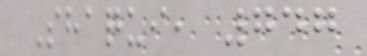Shaqui, 747
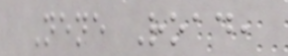Nene Road,
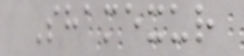Shamexur
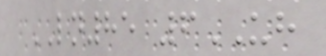LN85 6UH
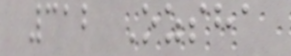312 Ozsha
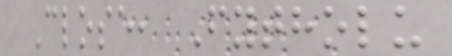Close, Fytholu
